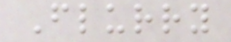Flurry
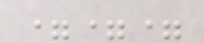===
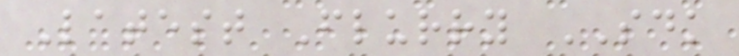Latest Flurry SDK
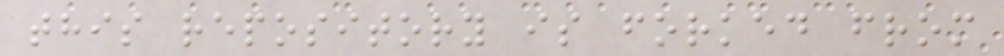this repository is forked from
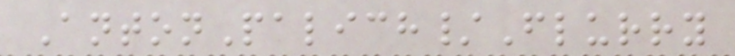AntonPalich/Flurry
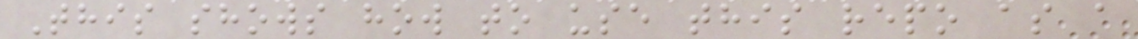This shows how to use this repo as a
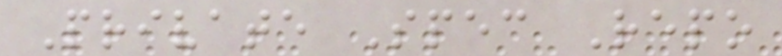Private Spec Repo
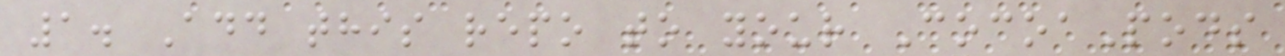1. Add this repo to your CocoaPods
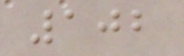102
